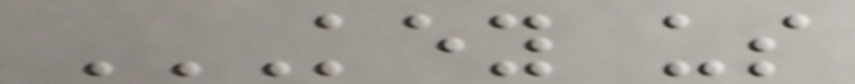KEY US
